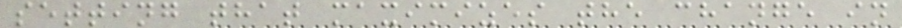setting that maximizes the change in
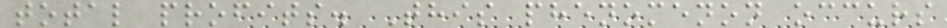total profits. This phenomenon occurs
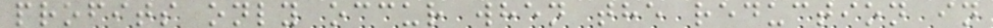profits only occur when the reduction in
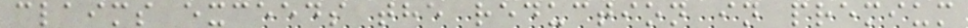claims exceeds the reduction in premium
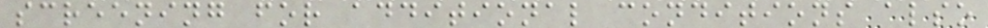screening for additional conditions also
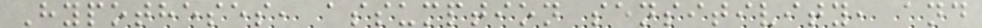Hypotheses, assumption sensitivity, and
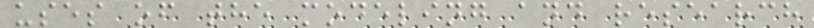uses of the modeling and research
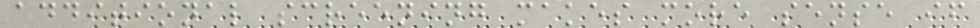additional screening makes more sense if
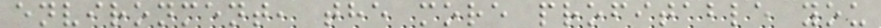environment, the more profitable you
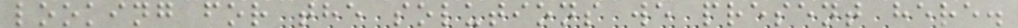looking for the solutions we present here.
